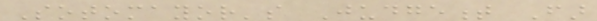Sotomayor's Judgement Far
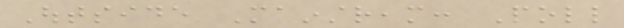Outside Mainstream: Poll
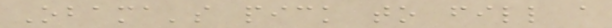Obama's pick to fill a
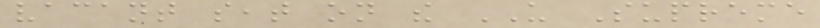vacant seat on the US Supreme
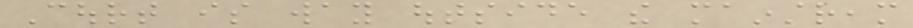Court is way outside the mainstream
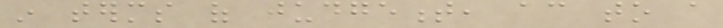in terms of judgement, according to a
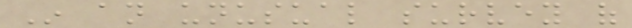In an unusual survey of
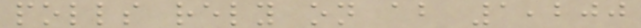polls rely on about 1,200
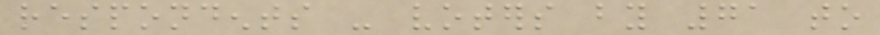respondents - voters by 71 to
